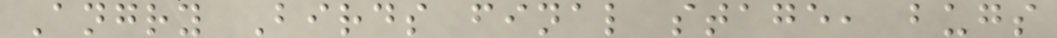Angry Birds final stage, bugs
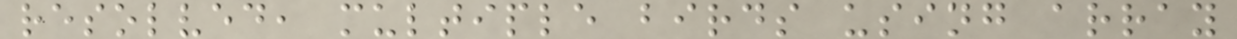resolved, multiple birds using array
